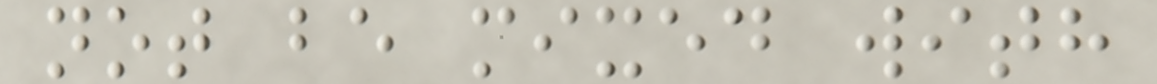not be mixed with
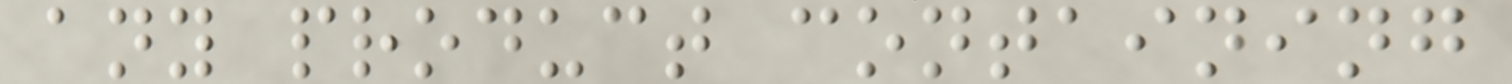any product containing
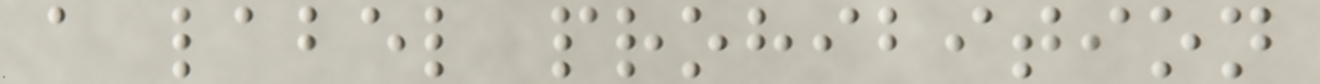a label prohibition
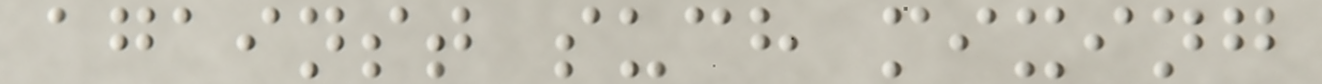against such mixing
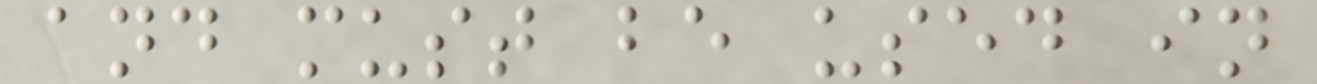and must be used in
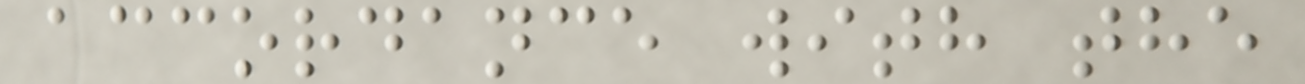accordance with the
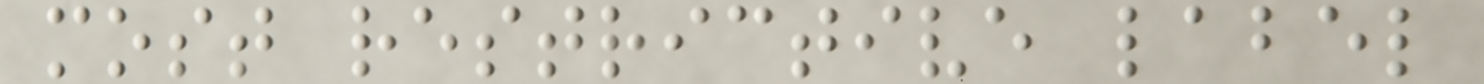most restrictive label
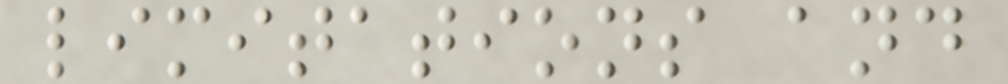limitations and
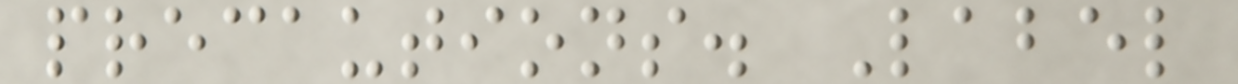precautions. Label
